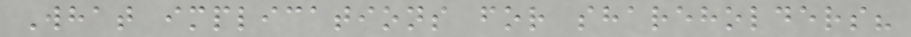What implications for shareholders?
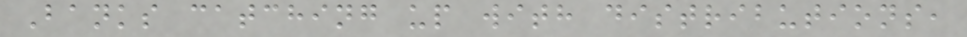Banks catching up with distributions,
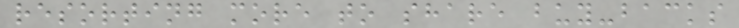resorting more to share buy-backs
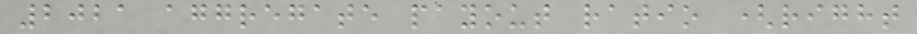2021 aggregate payout ratio (right
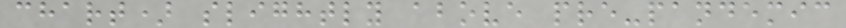chart) slightly above pre-pandemic
